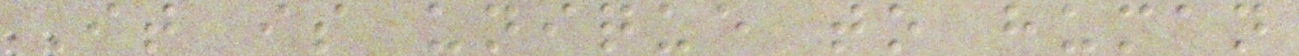It is unique to human
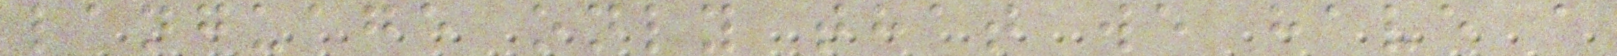language only that we have a
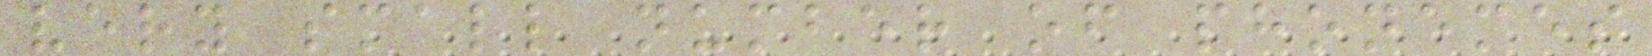very small number of phonemes
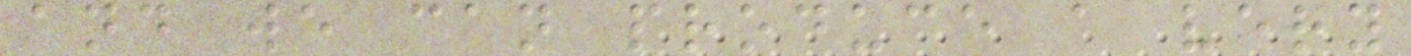and we can produce a very
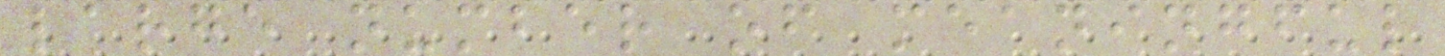large number of meaningful
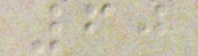60
